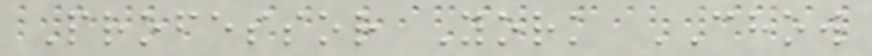Professor York CHOW
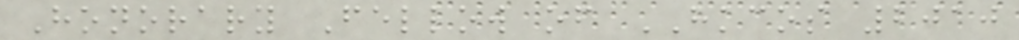Honorary Fellow of HKCOS 2010
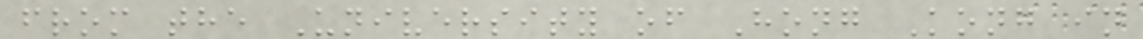from the University of Hong Kong in
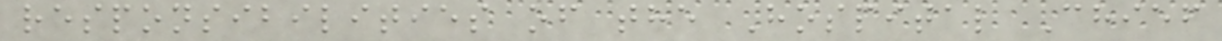responsibilities of the Hospital Chief
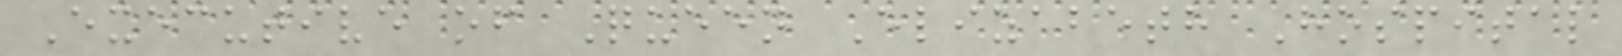Executive of Queen Elizabeth Hospital
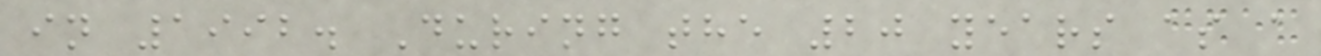in 1992. During the 20 years as a
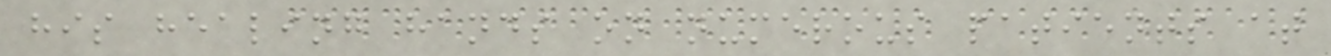his healing hands on numerous patients at
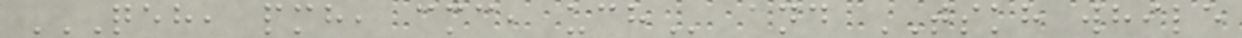QEH, PMH, CMC, UCH and TSKH while
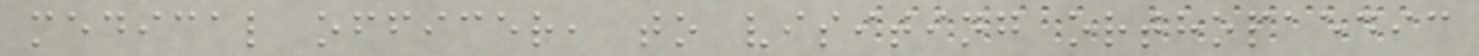medical officer, to visiting orthopaedic
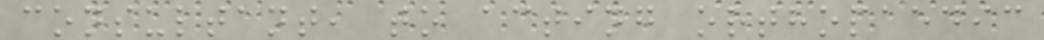consultant, to acting orthopaedic
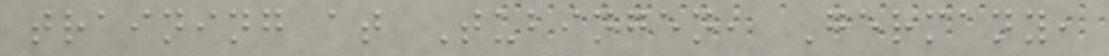training at Tubingen, Germany,
